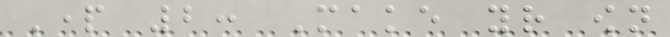Part 2: Make your own
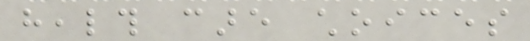health care choices
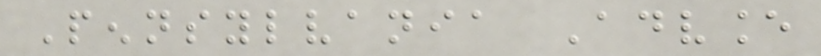Pennsylvania Advance
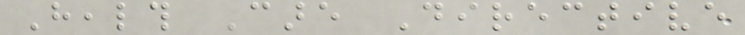Health Care Directive
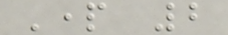Part 2
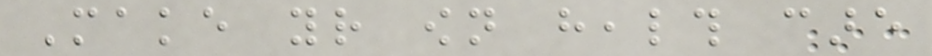Make your own health care
